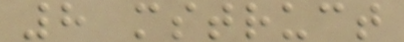8 mstruct
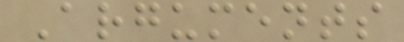Arguments
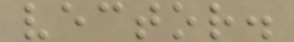vector.
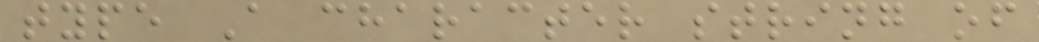type A character string of
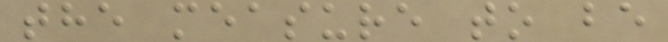the measure to be
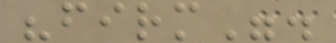"firm".
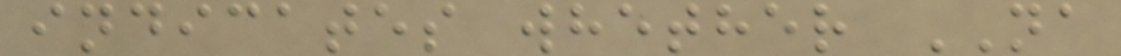indicates whether NA
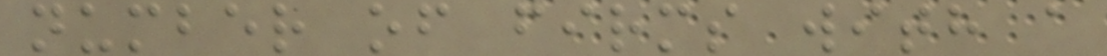number of firms with a
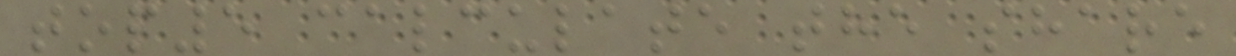top5 calculate the share
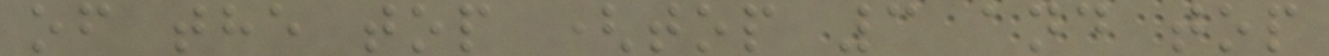of the top (top 3 and top
